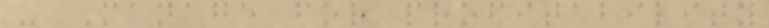- Manage for profitability
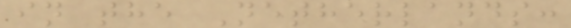in the Netherlands:
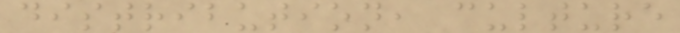distribution, culture
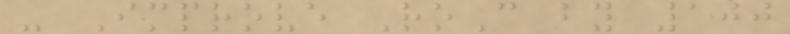- Improve RoC by 100
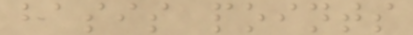basis points
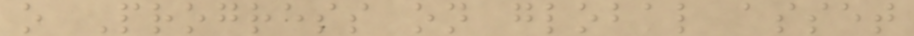o Progress on global asset
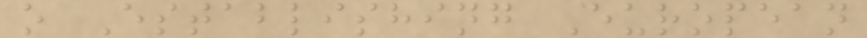o Establishing European
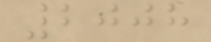2008
